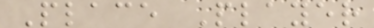Place Player
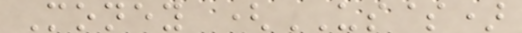Money (US$)
